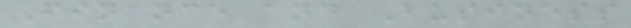Finance and Business
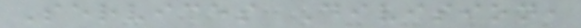Services Division,
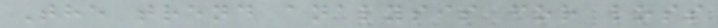The trend analysis for loss
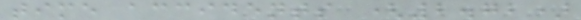time accidents (2.72)
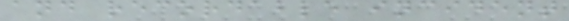and recordable incident
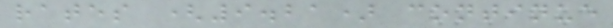rates (9.21) continue
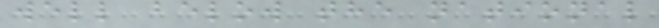well below the national
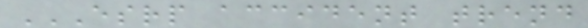ESRP ACCIDENT TREND
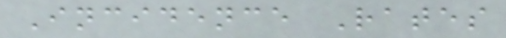Incidence Rates
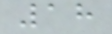18
